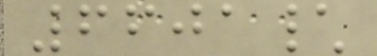6601\
